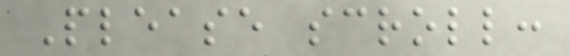Please scroll:
